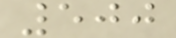500
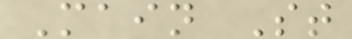Main St
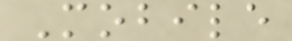Mobile
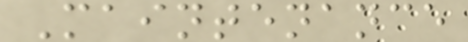Maintenance
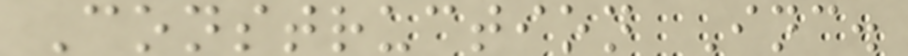Construction Inc.
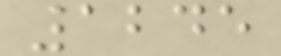1245
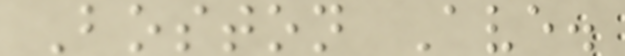Boston Ave.
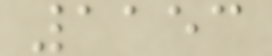1153
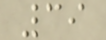39
